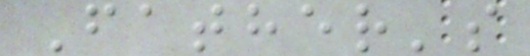Father's
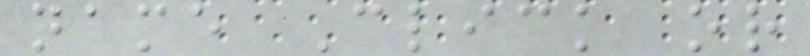name Click or
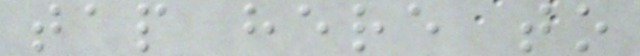tap here to
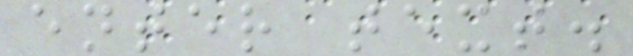enter text.
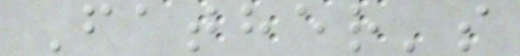Father's
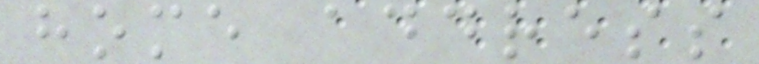home address
